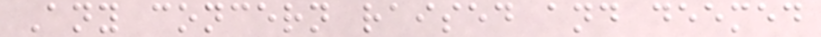Any concern raised and deemed
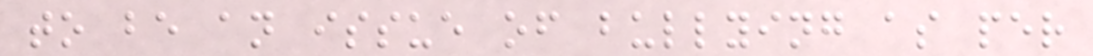to be an issue of bullying as per
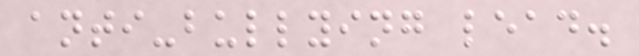anti-bullying lead.
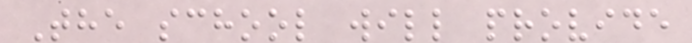The school will provide
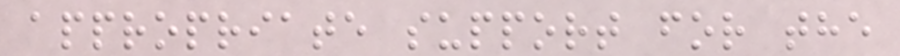appropriate support for the
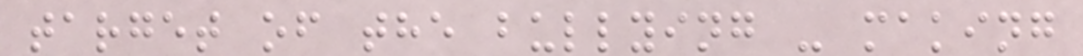target of the bullying - making
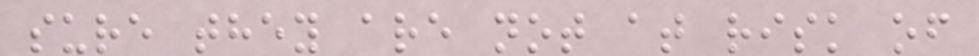sure they are not at risk of
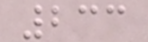233
